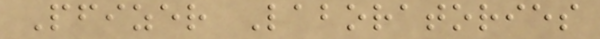Pfizer Laboratories
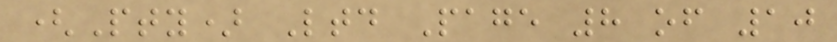(Pty) Ltd Page 8 of 10
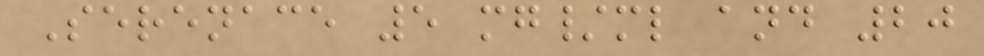Serenace 5 mg/ml and 20
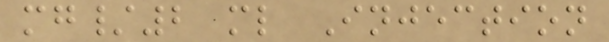mg/2 ml Injection
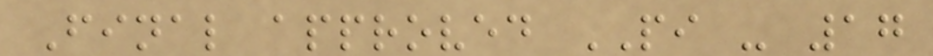Final approved PI - 17
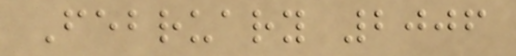February 2006
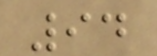94
